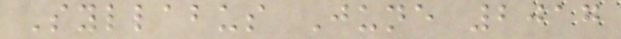Syllabus June 2017
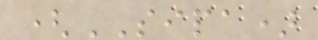(SIPA)
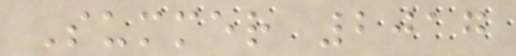Summer 2017
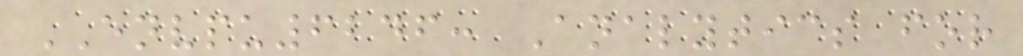ENVPU6246: Analytics for
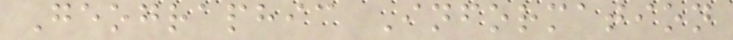Geographic Information
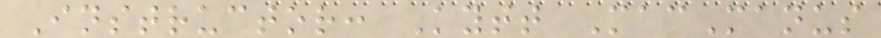Instructor: Kytt MacManus
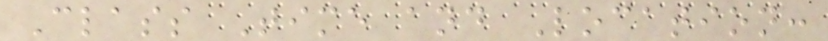Class Time and Location:
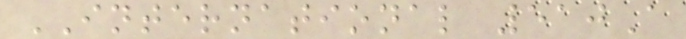INTERNATIONAL 510A
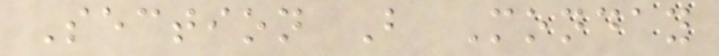Section B Monday
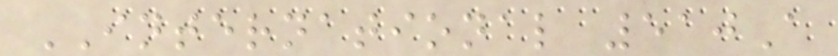INTERNATIONAL 510A
